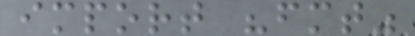import "fmt"
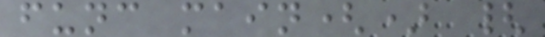func main() {
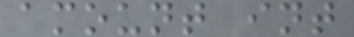amount int
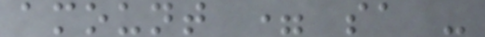amount = sa -
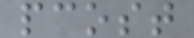pcost
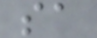sa
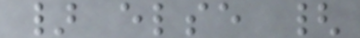} else {
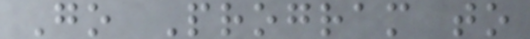Go Program to
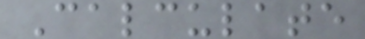Calculate
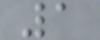1
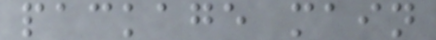package main
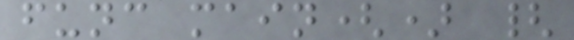func main() {
